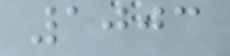1003
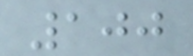100
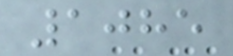1085
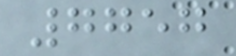7757
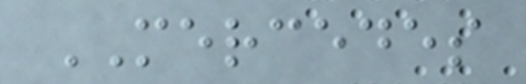MERCEDES
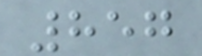857
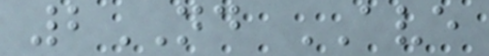2ND AVE
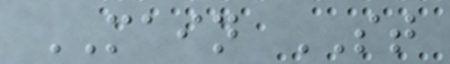MAIN ST
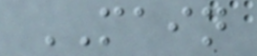MAIN
